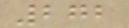272
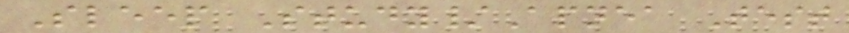Sleep Study/Apnea Test
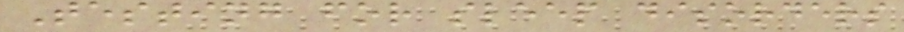Testing for sleep disorders
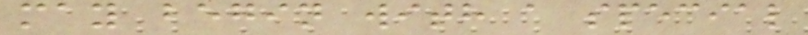may begin with a special
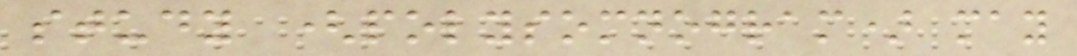study (polysomnogram) may
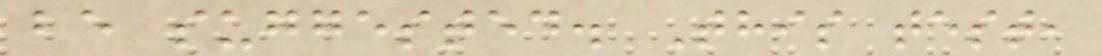be suggested. This test,
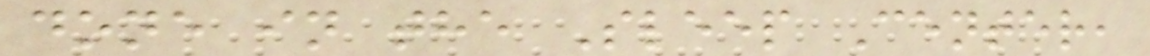done in the Sleep Center,
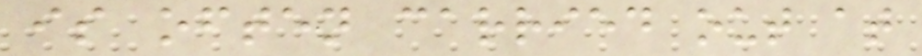is often carried out at
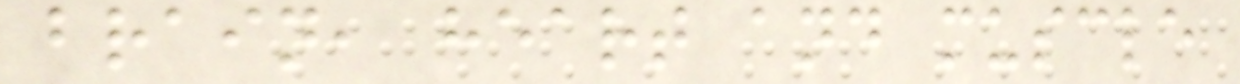brain, heart and muscle
